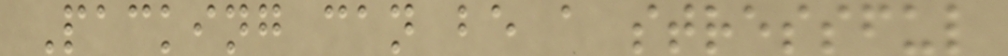Packing can be a stressful
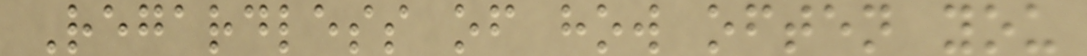Regardless of how often you
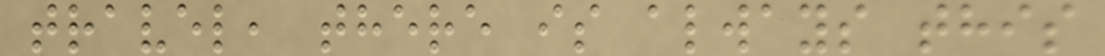travel, there is always this
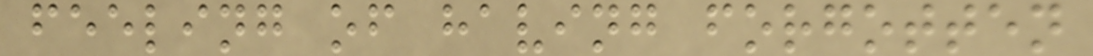feeling of having forgotten
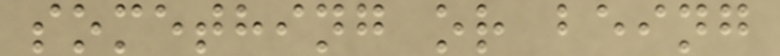something or being
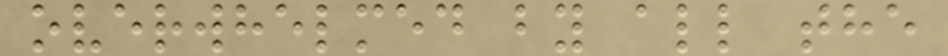overwhelmed by all the
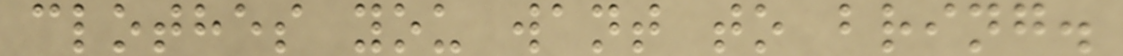clothes you want to bring.
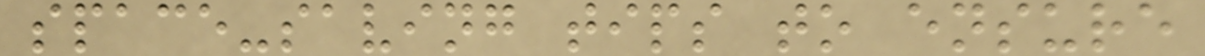space-saving tips to ensure
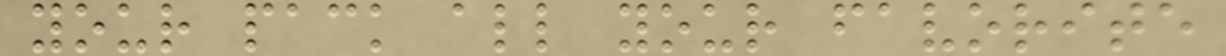your pack all your favorite
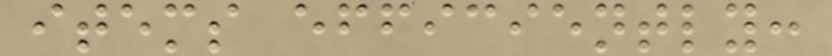items efficiently:
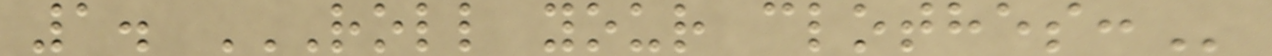1. ROLL YOUR CLOTHES:
